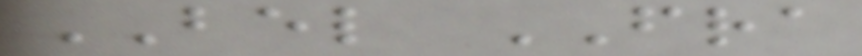BEL FRA
